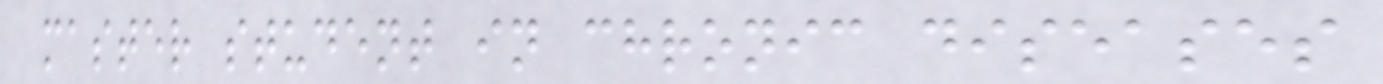master student in chronic diseases
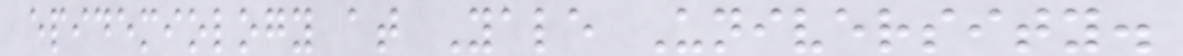epidemiology at Yale University.
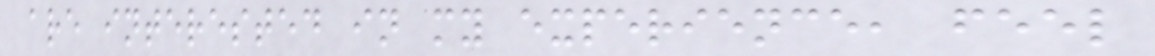are interested in my experience, feel
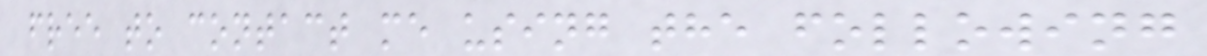free to contact me using the following
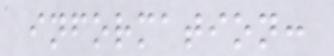information:
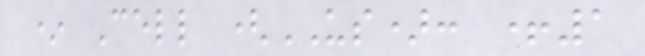* Cell (US): +1
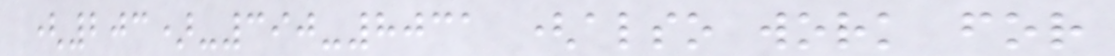(203)-390-8031 (also work for
